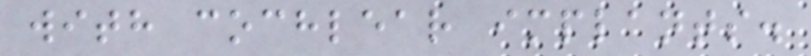with cochlear implants.
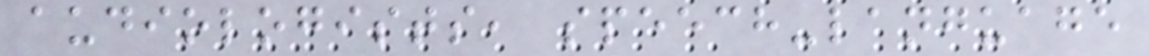audiologists, speech-language
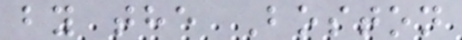by the Boston
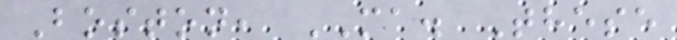Boston, MA. These
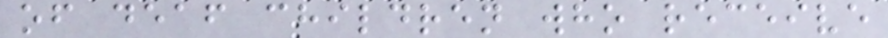of deaf children who receive
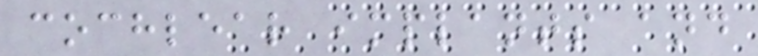cochlear implants and
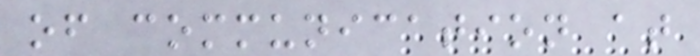of communication at
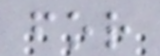for
